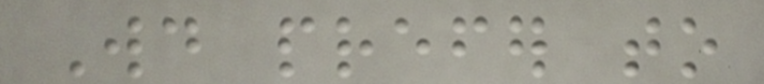Would prefer to
